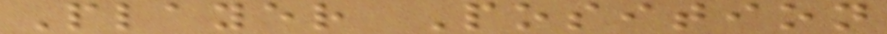Player Position
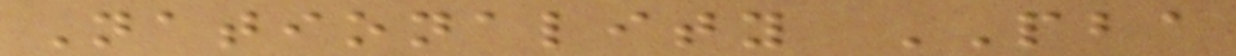Nationality PBA
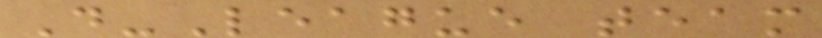D-League team
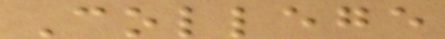College
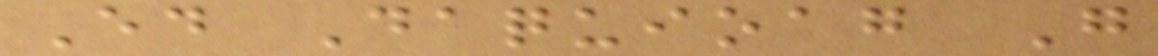Ed Daquioag G
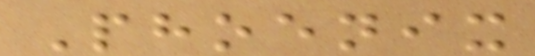Phoenix
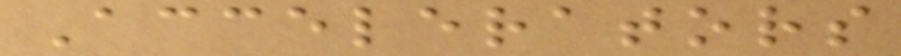Accelerators
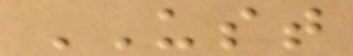UST
